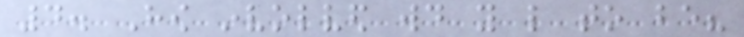4. How involved would you like to be?
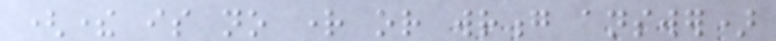(there is no right or wrong answer)
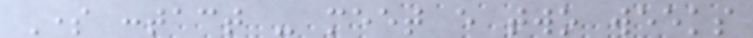Some contact - meet every two weeks
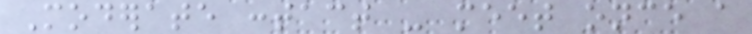Moderate contact - meet once a
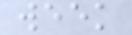week
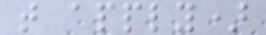that apply)
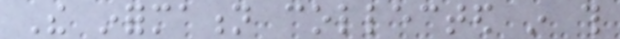The information collected in this
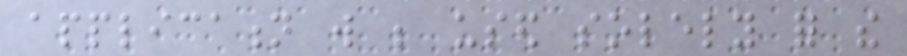application will be used solely for the
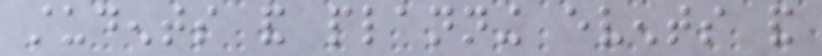students and planning events and
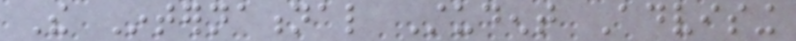The International Student Advising
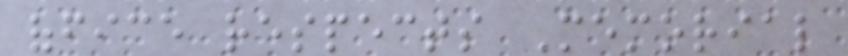office respects Memorial
